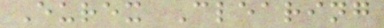Eurex Clearing
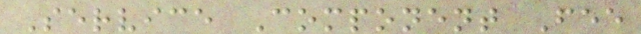Service Component Fee
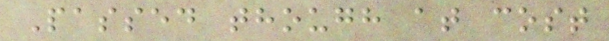Passed though at cost
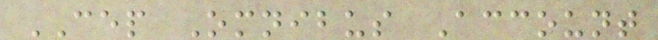CEP Omnibus Account
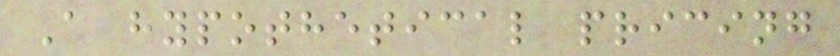A hypothetical pricing
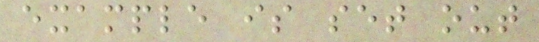example is set out
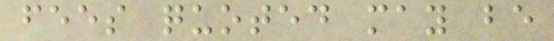fees quoted may be
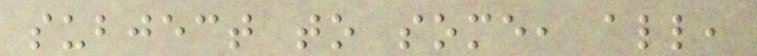subject to some, all,
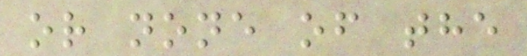or none of the
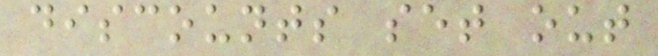discounts set out
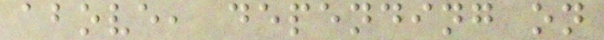above, depending on
